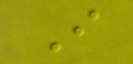I
